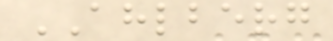AHLBERG
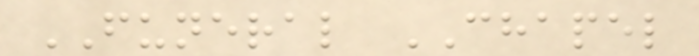FUNERAL CHAPEL
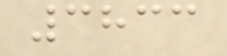3833
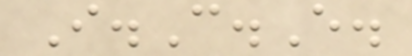I.C.E.
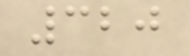320
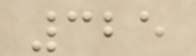325
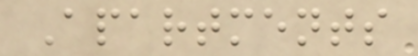Apartments
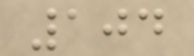104
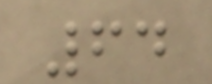64
